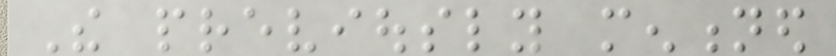The previously mentioned
